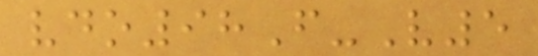vdo98F-V5
